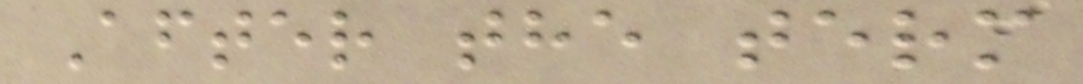After the term
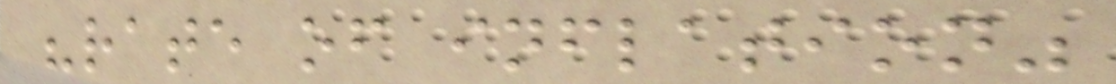"rate of inflation"
